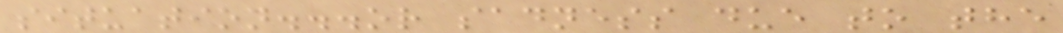situation...or sadness due to the
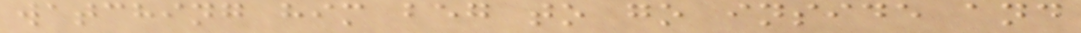watching him beg to go inside and
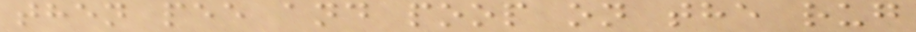then pee and poop on the rug
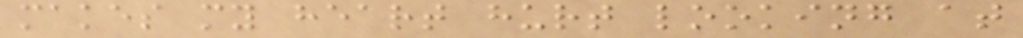makes my heart hurt looking at
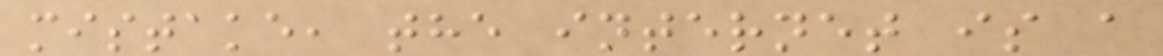mistake, the internet is a
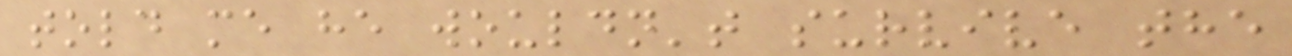told me he wouldn't survive the
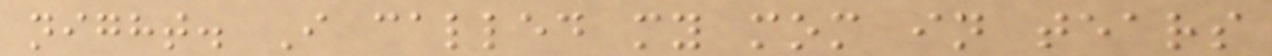night. I called my mom in tears
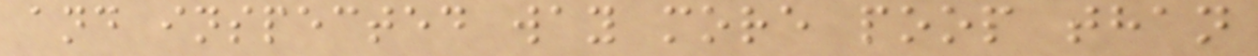and inspected way more poop than
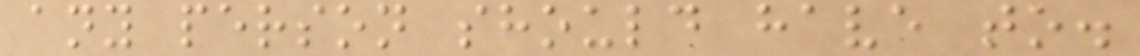any person should have to.
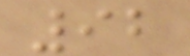92
